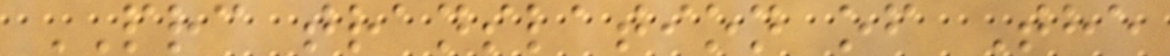PRC translation of The
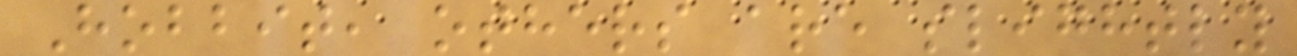Hobbit, others are slightly
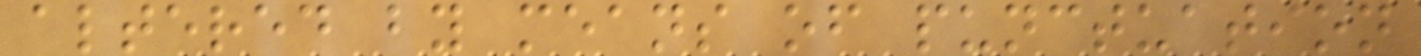altered by means of punctuation
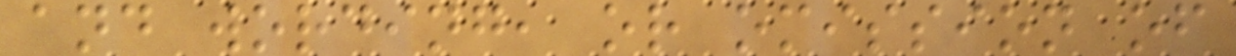and wording, or omission of
